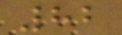82
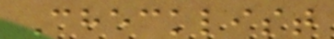Checklist
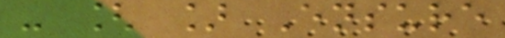- [ ] Ensure
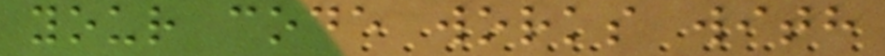your code works with
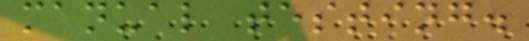manual testing.
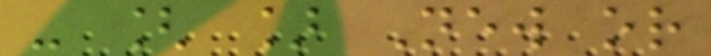- [ ] New or
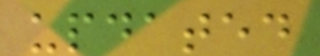updated
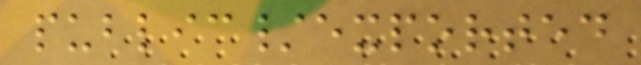public/exported
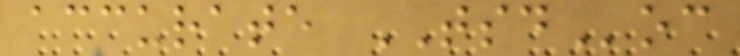accurate TSDoc
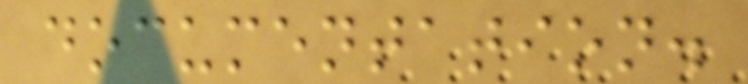documentation.
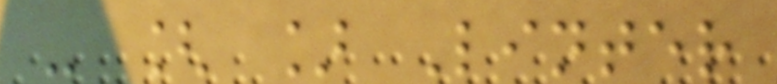- [ ] Linter
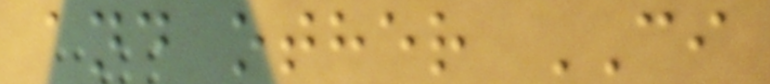and other CI
